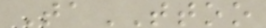TaTTOO
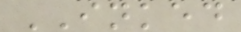INKED
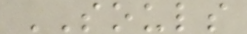SOULS
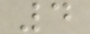4
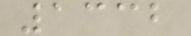1332
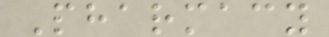Pharmacy
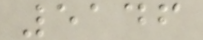5146
